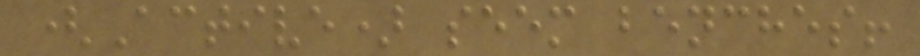(Active) seem benches!
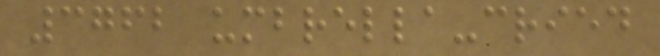3762 umbrella-cried
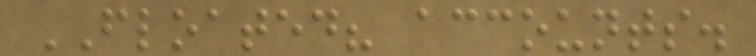FLOATED? accounts.
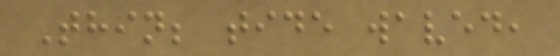Thin; tide waved,
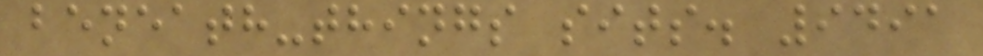beneath-things sits. 9491
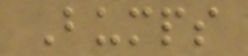Bumps
